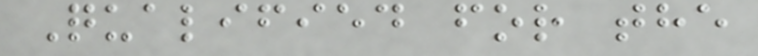Qualified for the
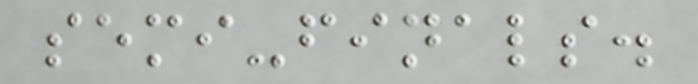semi-finals.
